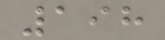198
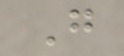G
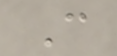C
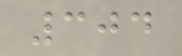304
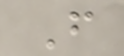F
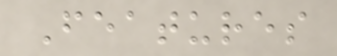Features
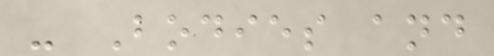- Bodies and
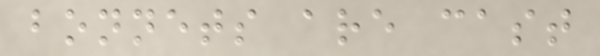bonnets are cast
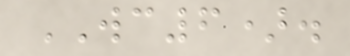WC6).
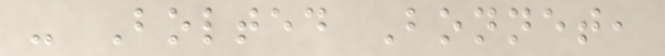- Bolted Bonnet,
